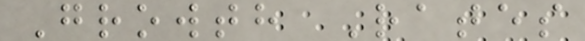Growth Rates
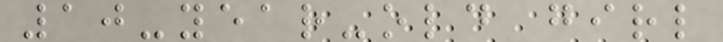10-year-old girl
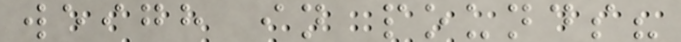weigh in pounds?
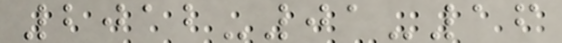2012-01-16
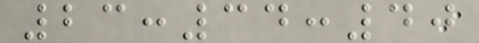23:34:40
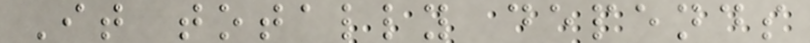It totally depends
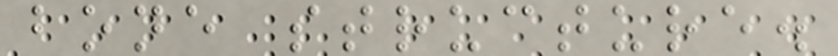bone structure.
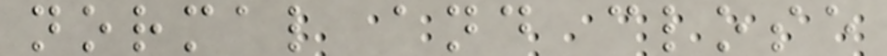normal and close
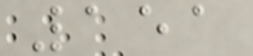151
